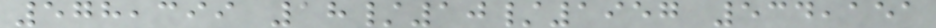578,399 18/10/1957 534,151
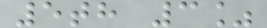5th 3%
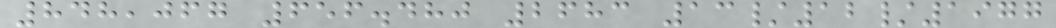848,067 656.480 2683 13/12/1977
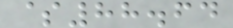$88.64
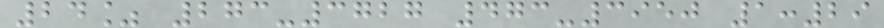24% 273-3727 473-3950 1:29
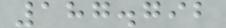187.792
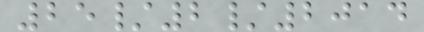25/2/2014
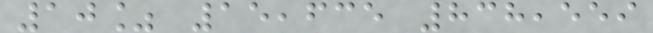10% 15,635 838,559
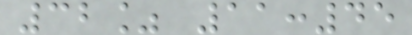32% 11:45
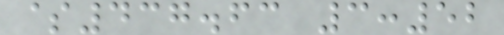$437.63 3:52
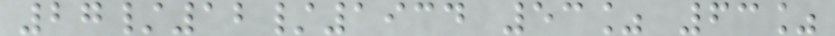27/12/1934 53% 63%
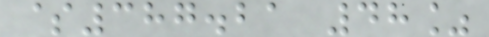$387.21 48%
